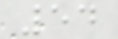54
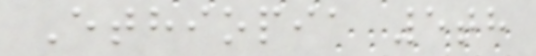Ethiopia 5th
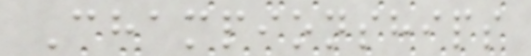Championships
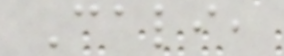Cali,
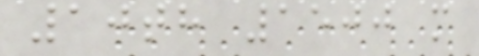10th 1500 m
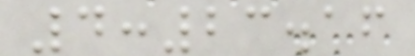4:23.16
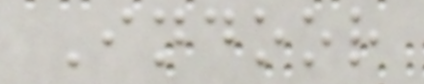Indoor
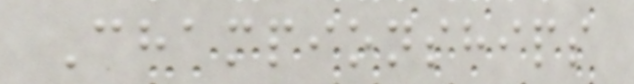Championships
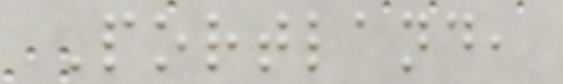Portland,
